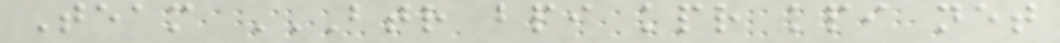Team BTR BPI KPR KPI NET
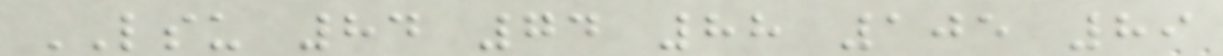LSU 84 74 88 105 89
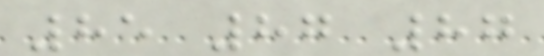85 87 87
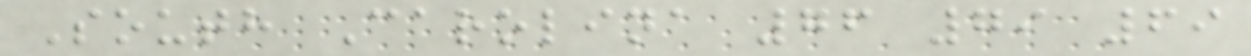South Carolina 76 79 69
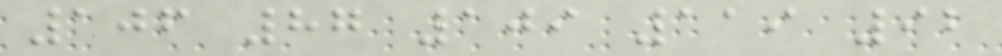106 87 109 119 92
